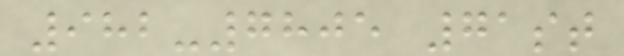982-7805 71st
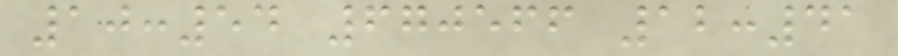10:54 670566 12:41
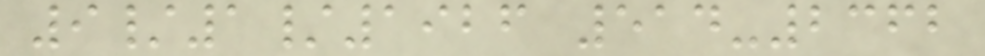9/1/1926 514-2362
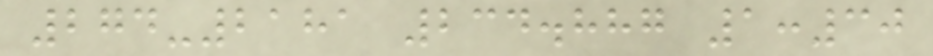274-2181 234.887 1:30
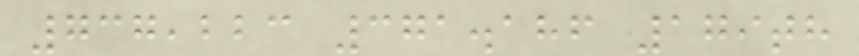737,223 371.186 179th
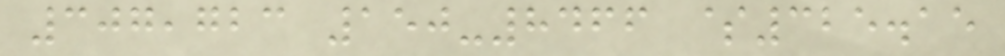307,723 150-8466 $325.15
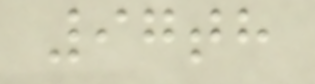97th
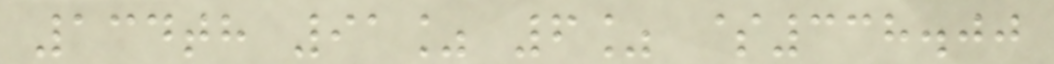134th 91% 6% $338.00
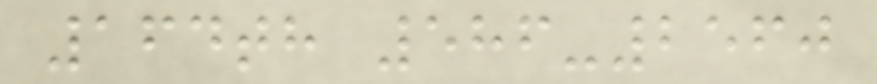164th 586-2560
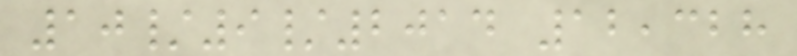10/9/2014 12,328
